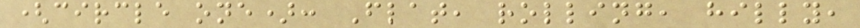(circle one): Flat, rolling, hilly,
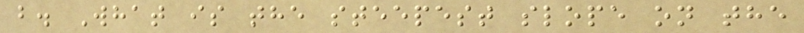b. What is the steepest slope on the
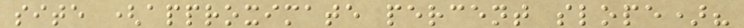site (approximate percent slope)?
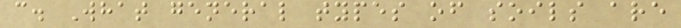c. What general types of soils are
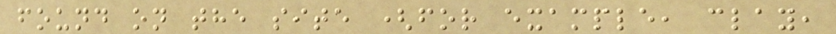found on the site (for example, clay,
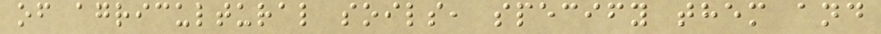of agricultural soils, specify them and
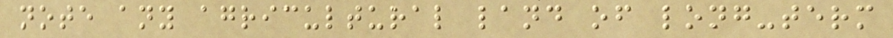note any agricultural land of long-term
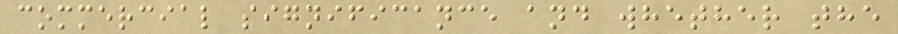commercial significance and whether the
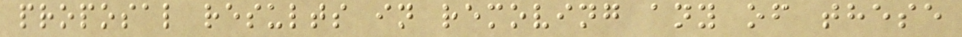proposal results in removing any of these
